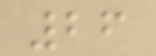26
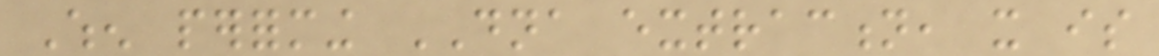When performing DNA extraction, it is
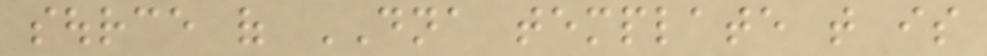source of DNA template that is
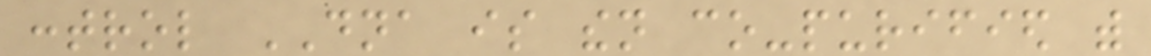control DNA is then co-purified with
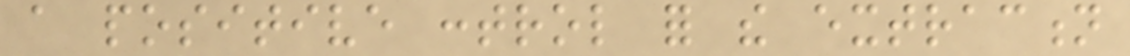a positive control for the extraction
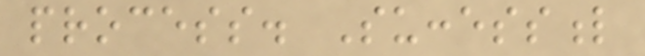process. Successful
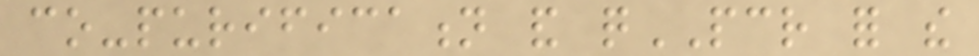co-purification and qPCR for the
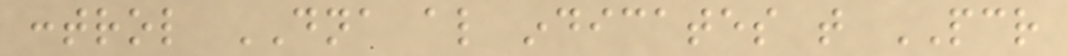control DNA also indicates that PCR
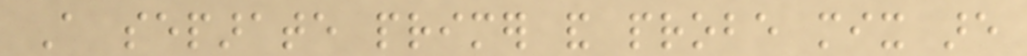A separate primer and probe mix are
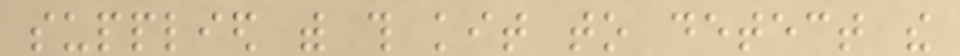supplied with this kit to detect the
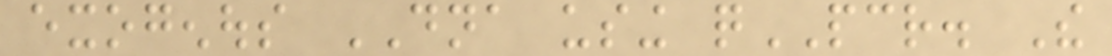exogenous DNA using qPCR. The
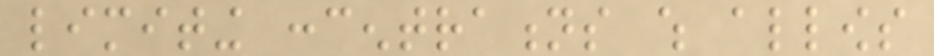limiting concentrations which allows
